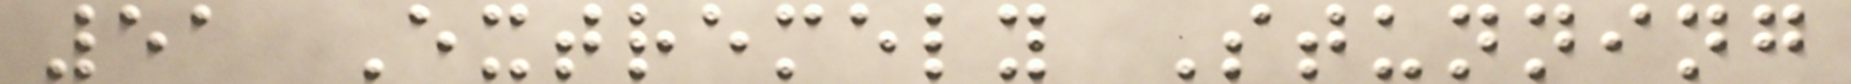51 Extremely Stunning
